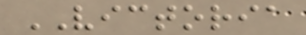VICTORIA
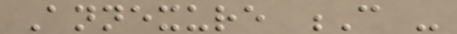Annexure C -
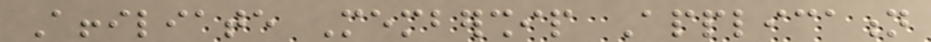Affiliate Membership Application
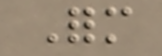Form
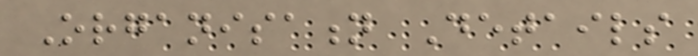Organisation Details
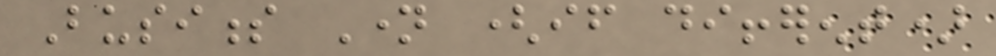Business Name (if different)
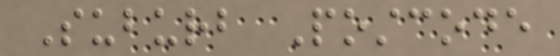Suburb Postcode
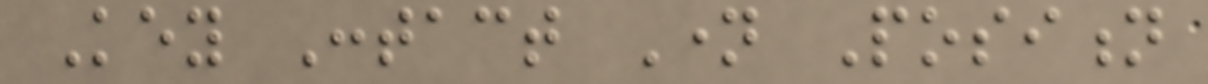Key Contact Name Position
